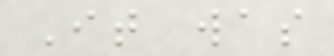It was
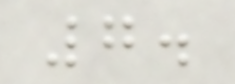7.
